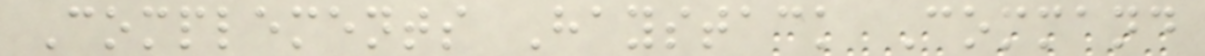Complements Haystack Command
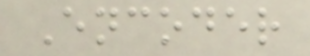Encoder
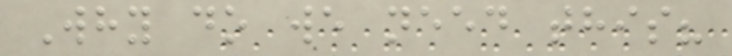Why do we need this?
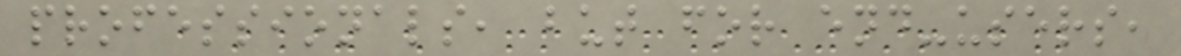professionals, but for end-users,
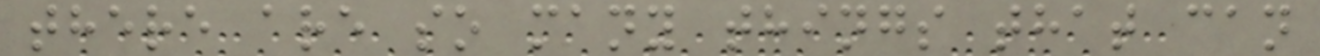there are so many things that can
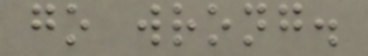go wrong.
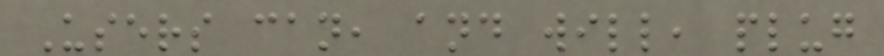Users can, and will, plug
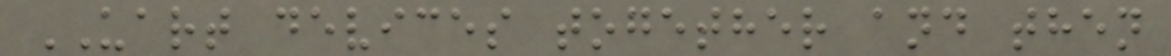UART devices together and then
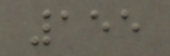155
